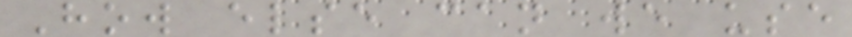How else can we use
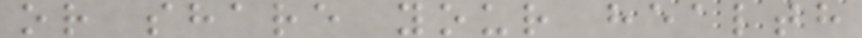or share your health
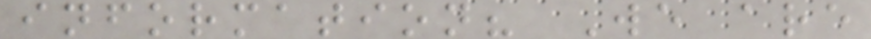information? We are
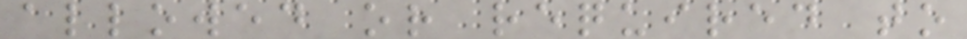allowed or required to
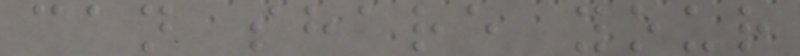can share your
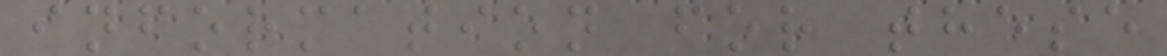information for these
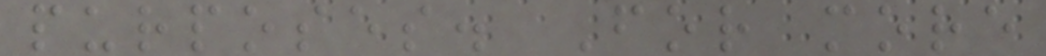purposes. For more
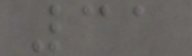31
